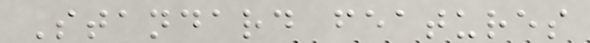Standard features
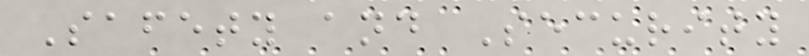Safety and Security
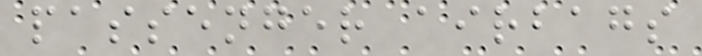passenger airbags
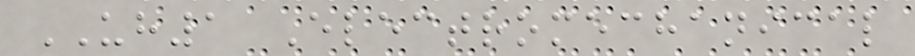UH1 Electromechanical
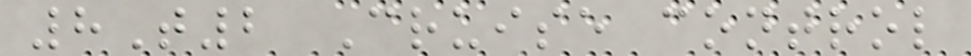8T2 Cruise control
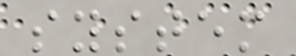system
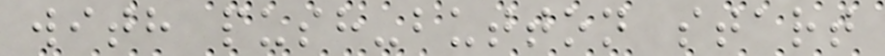with push-button start
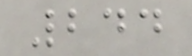244
